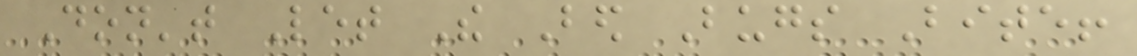Don't Let The Bed Bugs Bite!
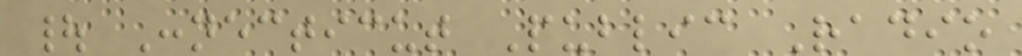| Connecticut Public Radio
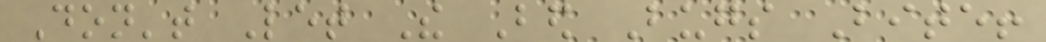Don't Let The Bed Bugs Bite!
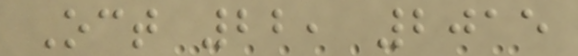Oct 22, 2015
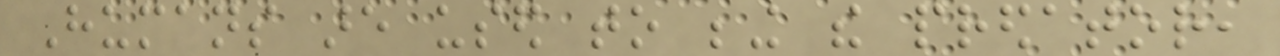Humans are used to being the predator,
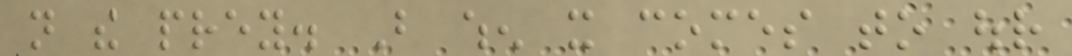not the prey. But when it comes to our
